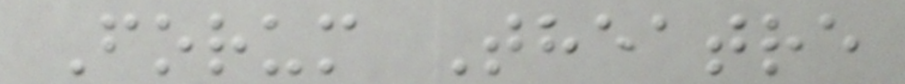Forum Theatre
